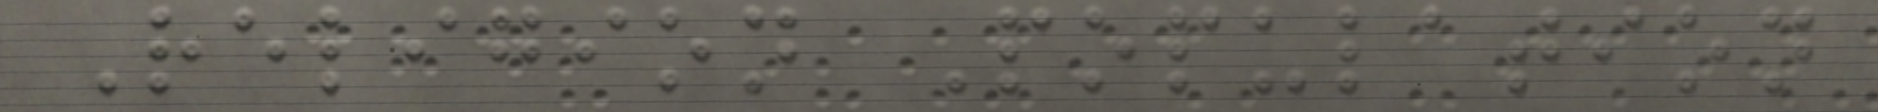Religion Population
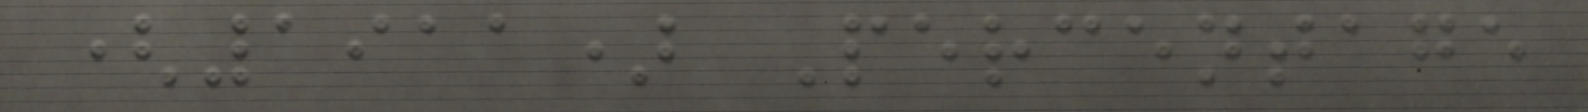(1911) Percentage
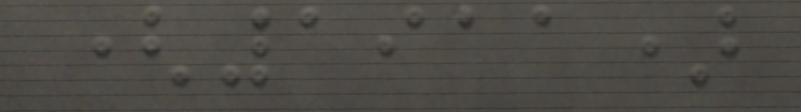(1911)
